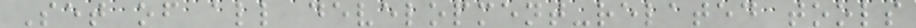Set of all development-related tools
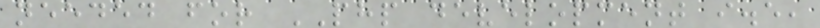needed for PHP development i.e,
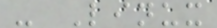- Linux
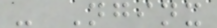- Nginx
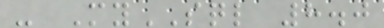- MySQL 8.0
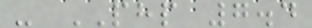- PHP 7.4
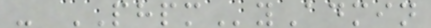- PHPMyAdmin
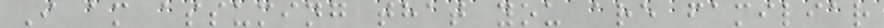I am assuming that you are familiar
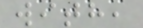with,
